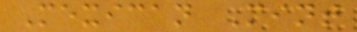Mexican Mint
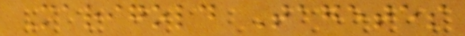Marigold Tagetes
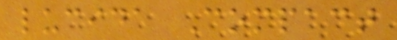lucida Compact
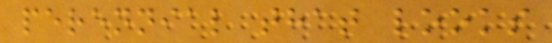perennial that looks
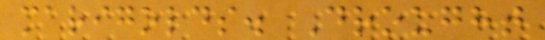marigolds. Drought
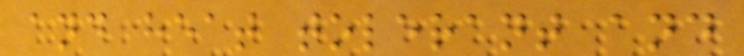and heat tolerant and
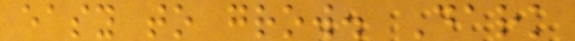easy to grow. Dark
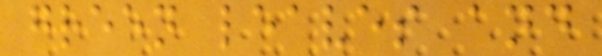green leaves and
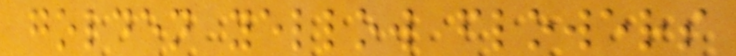golden yellow flowers
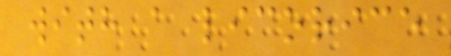with a licorice
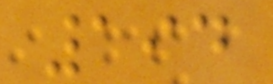194
